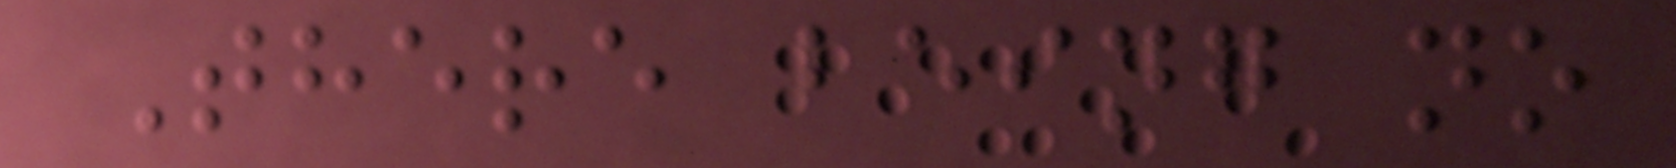There being no
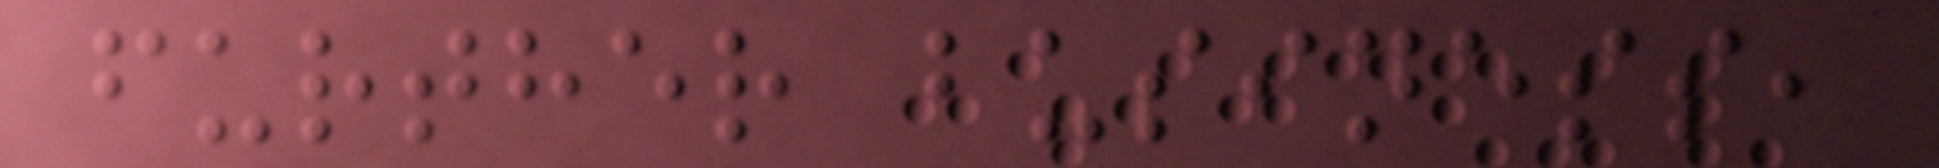further business,
